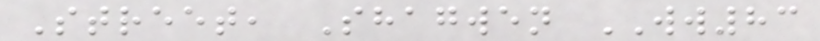Street, Shagwen WW83
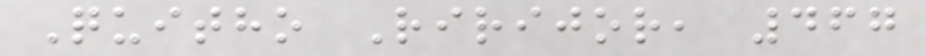Quitho Ririjor, 467
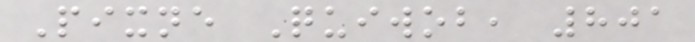Pixne Quiwob, 801
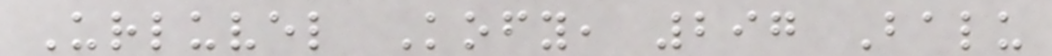Urluvel Kofy, 297 Balu
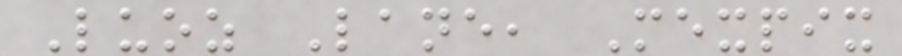Luoz Lane, Mexpix
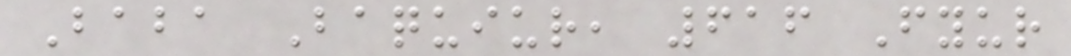Baba Baquiur, 616 Fyur
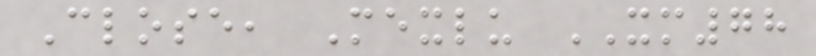Close, Mexlu XM78
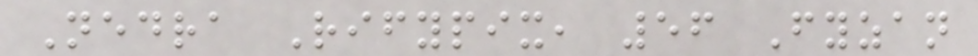Nedra Rifypix, 56 Fyzan
